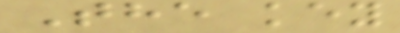The key
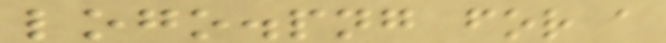logo.png for a
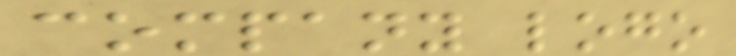company logo
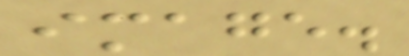image.
